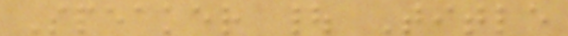Speaker | Title
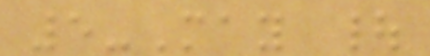5-May |
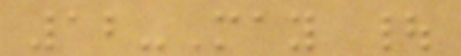12-May |
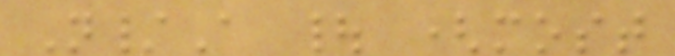N/A | (most
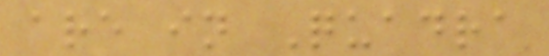are in Quadra
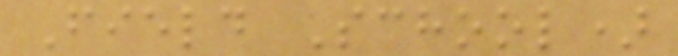Field School)
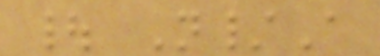| N/A
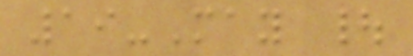19-May |
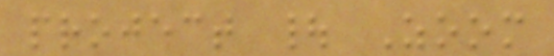project | Zoom
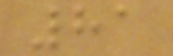81
